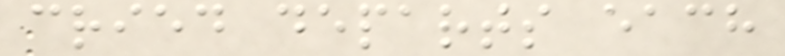cried departs each
